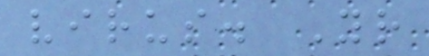virus. Your
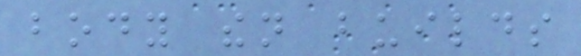body then builds
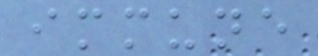immune
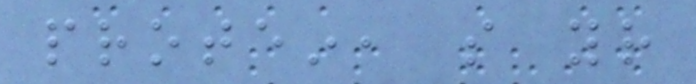protein, so your
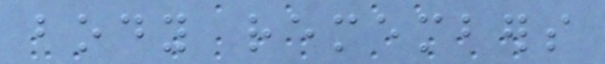body remembers
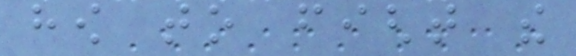how to fight the
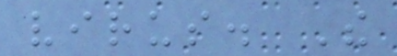virus. The
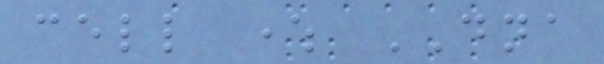cell where DNA
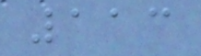113
